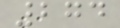274
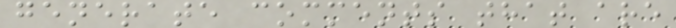generate comments that are
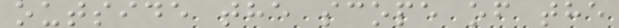outside the scope of the
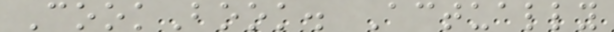CookBook. Actually
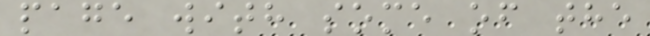page with some of the
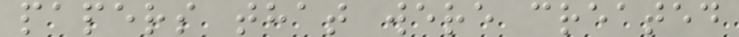papers that were created
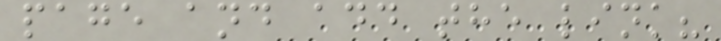page and add the link?
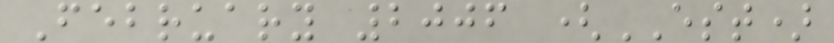February 2006 (EST)
